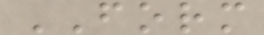FORM
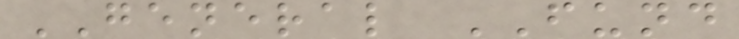GENERAL FUND
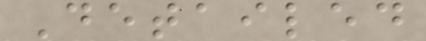Detailed
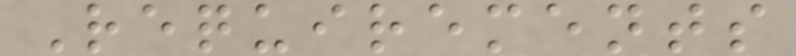Requirements
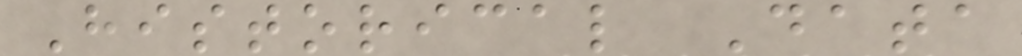Historical Data
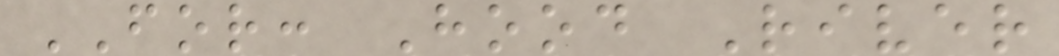FOR: Hood River
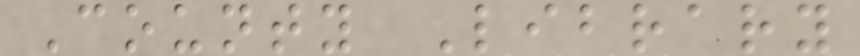County Library
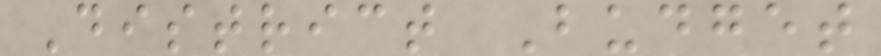District Budget
